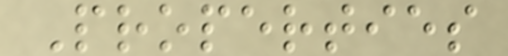Properties
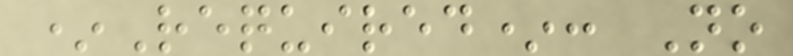*Required*: No
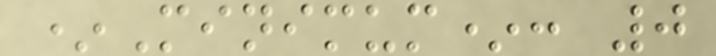*Minimum*: 0
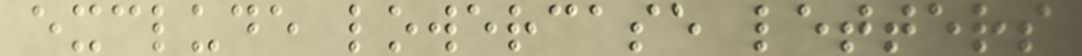exclude lowercase letters
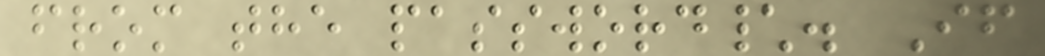from the password\. If
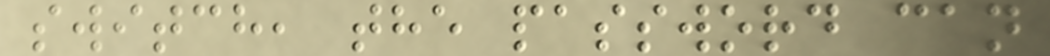switch, the password can
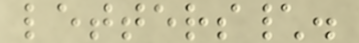letters\.
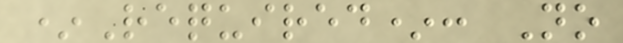*Required*: No
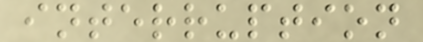interruption
